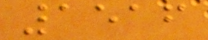1516
